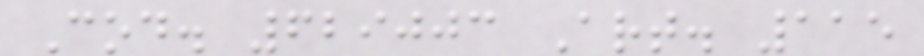Cod. 629003 Art. 115
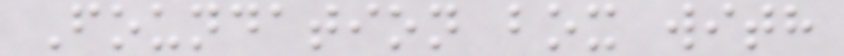Foundation box with
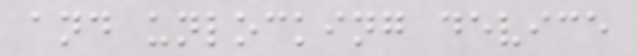and unlocking device
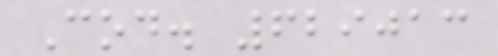Cod. 629013
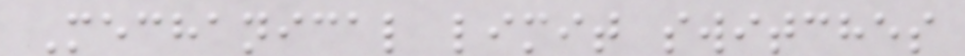Mechanical limit switches
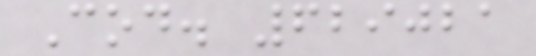Cod. 629021
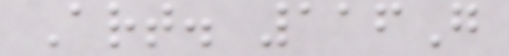Art. 116G
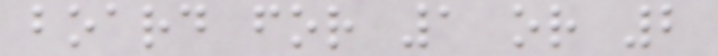board for 1 or 2
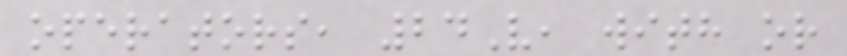operators, 24V, with or
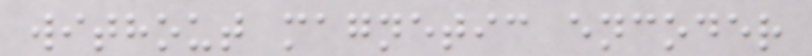without magnetic encoder
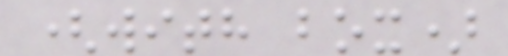(with box)
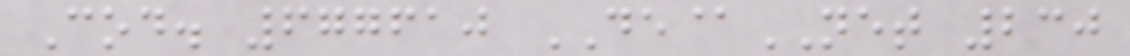Cod. 677610 DE@NET 230
